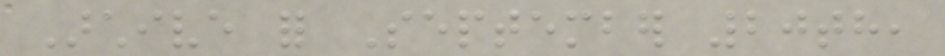Archive for September 20th,
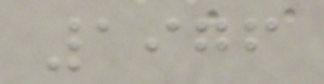1976
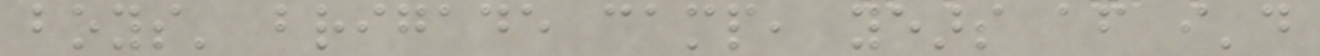boys' brigade camp, years after i'd
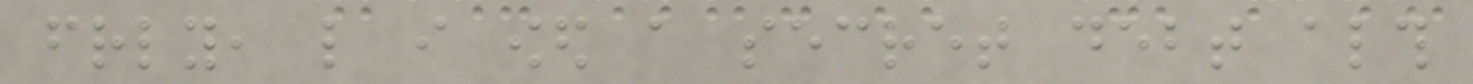friendly, like i owed a secret debt although
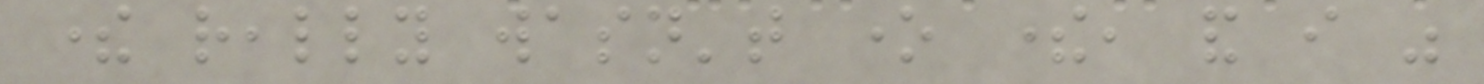there really wasn't one there, and i was
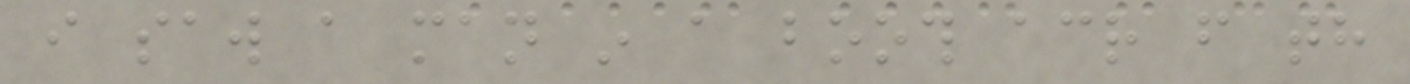i saw a man in a booth across from th
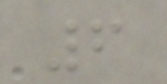6
